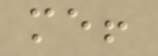me!
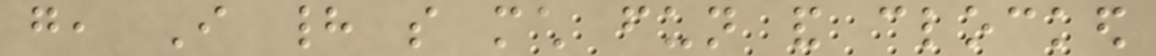go, I had so much fun and clocked
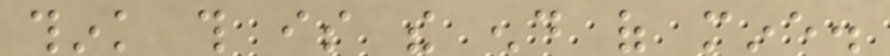think this is the end of mine.
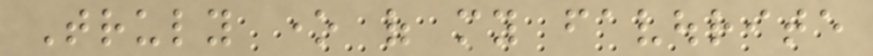Truly one of my favourite
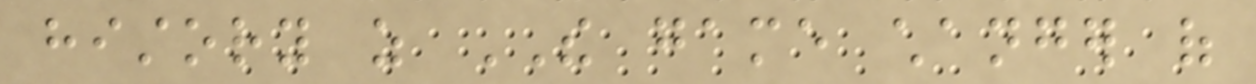history as THE game changer of
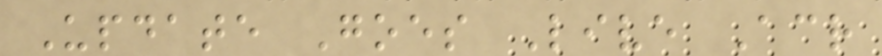Update Goes Live Across
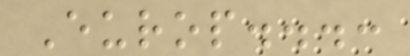Europ...:
